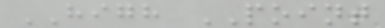HIGH POINT
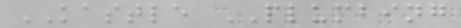KASTLE PLUMBING
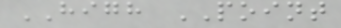HIGH POINT
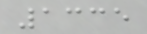1335
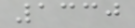1330
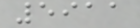5911
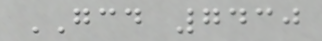GCD 7430
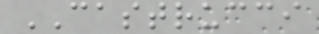CASTRUCCI
